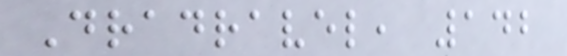Dradravel, 142
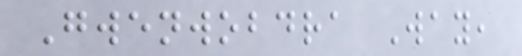Gwenwobdra Way,
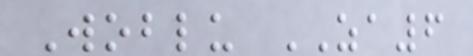Woblu ZA6
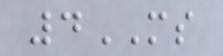4MS
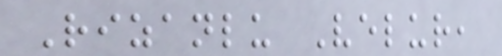Rizanlu Velur,
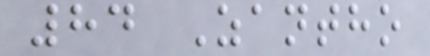84 Zantho
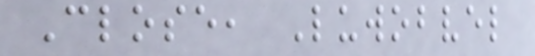Close, Luwobvel
